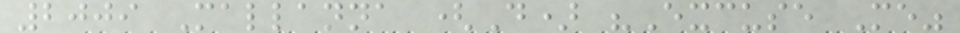2009 Mallanna (D) "Excuse Me"
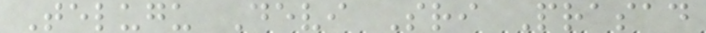Telugu Devi Sri Prasad
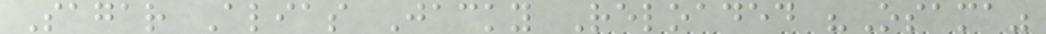Sagar Alias Jacky Reloaded "Osama"
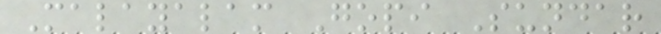Malayalam Gopi Sundar
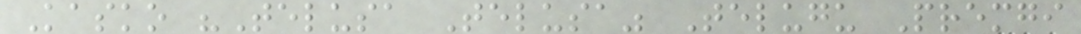Kasko "Telusa Telusa" Telugu Premgi
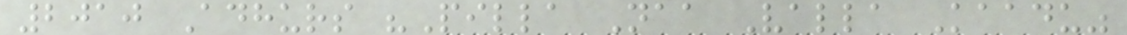2010 Adhurs "Pilla Naa Valla Kaadu"
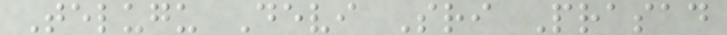Telugu Devi Sri Prasad
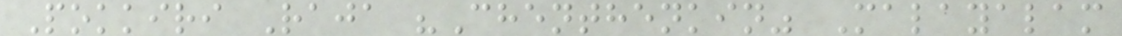Pokkiri Raja "Chenthenkin" Malayalam
